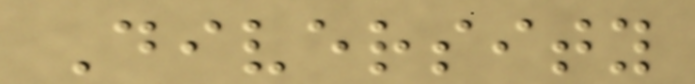Diversity
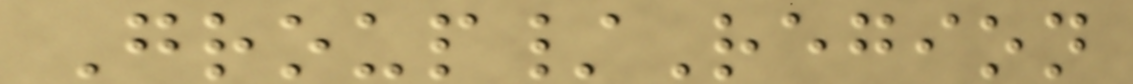Group/Region
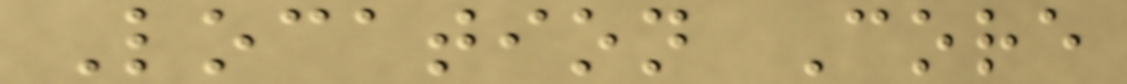Location Core
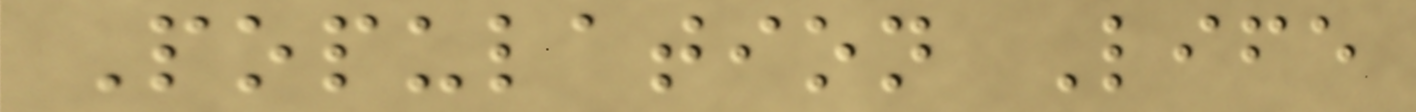Population Life
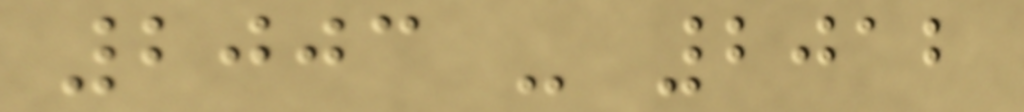2003 - 2012
